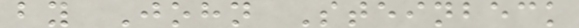by John Steinbeck
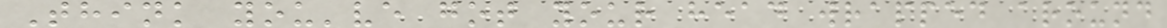Think you've got your head wrapped around
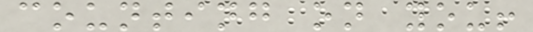counting on you!
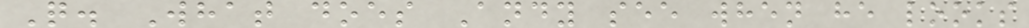Q. What does Andy see when he looks
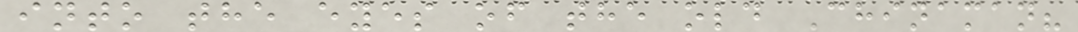into the eyes of the old Chinaman?
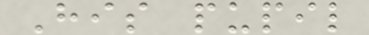His pupil
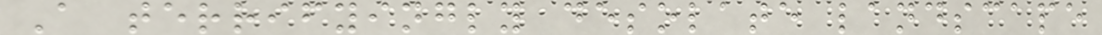A terrifyingly desolate landscape
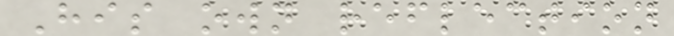His own reflection
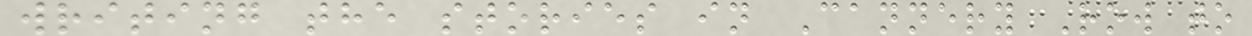writing the stories in Cannery Row to
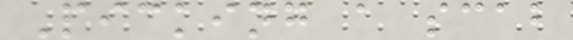Picking a scab
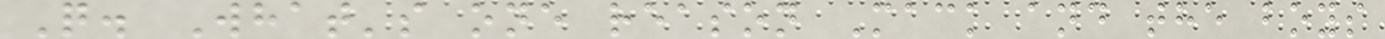Q. What's one reason Mack and the boys
